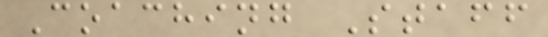Coaching Staff
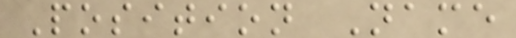Position Name
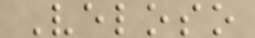Veloso
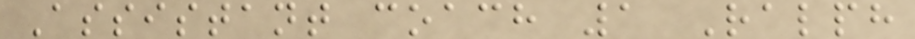Assistant coach 1 Ralph
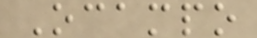Ocampo
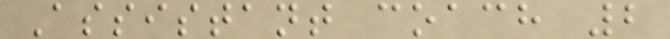Assistant coach 2
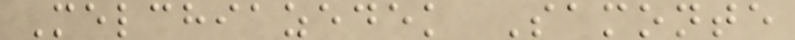Melchiazedek Samonte
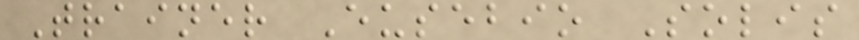Trainer Eusebio Solis
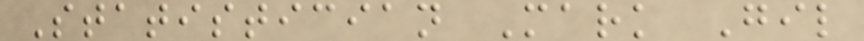Statistician Mark Gil
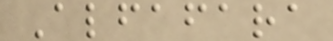Alfafara
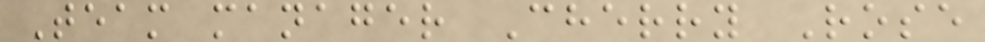Team manager Cherry Rose
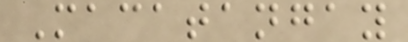Macatangay
